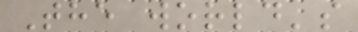The world's
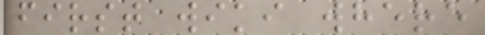first wiki where
